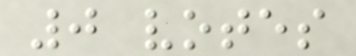0 votes
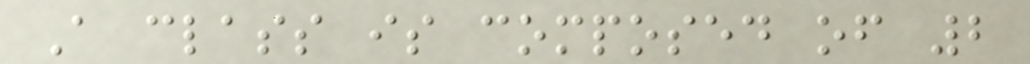A class is composed of 2
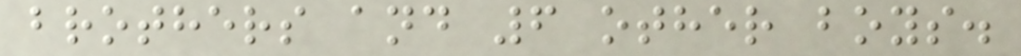brothers and 6 other boys.
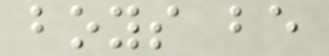boys be
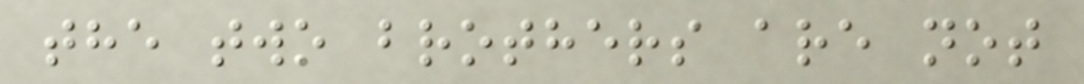the two brothers are not
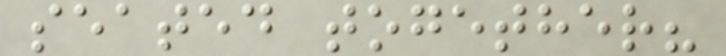seated together?
